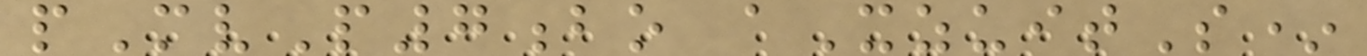pMvP7bo aXzuitS*
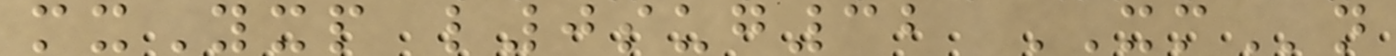mxYxp l0sug32 XMn
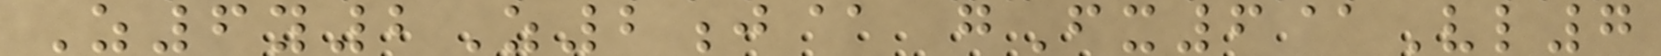Z6y2Z2j@ gFx6@Vl7
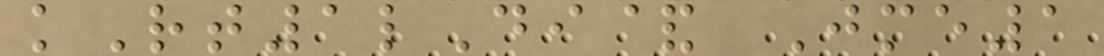kRt1lDi& Jme1
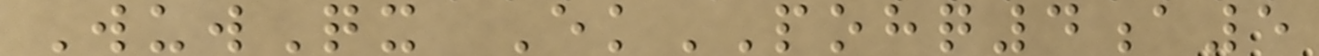WuwQx EkPOHQ4a5
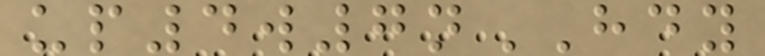up4w7nHDY
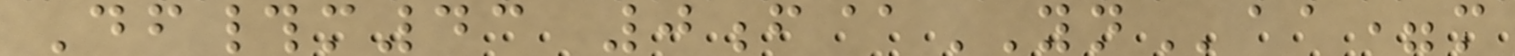Df#m43 0f@YNaa=m
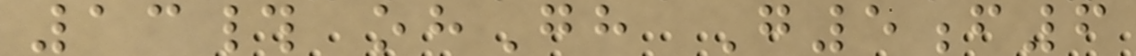13# ohGh G5f6
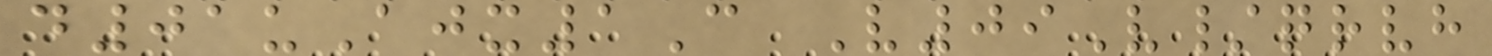d01uAjx1C V09V/qrvh
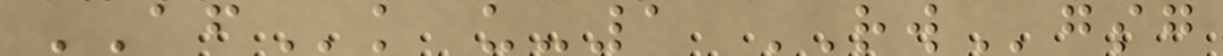AFk u-1 RWgsg
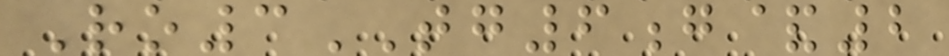Ro3TG6g&2
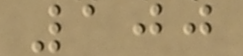100
